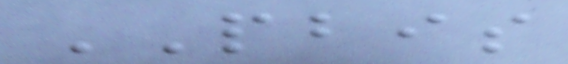PBIS
